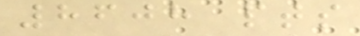8608 pts
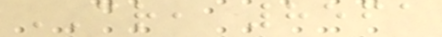CR, 8561
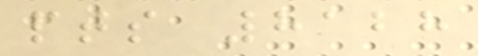pts 8128
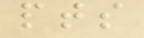pts
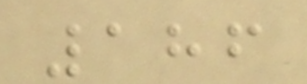186
